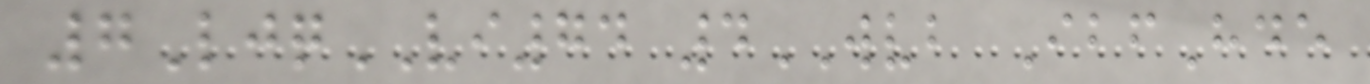7LjqVI74 4WVB IbfHde
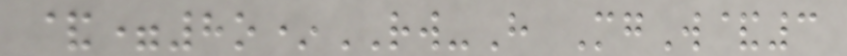&=8o*RW-H MgW&3
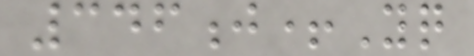346j+Yq
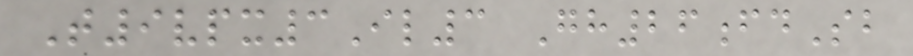T9vpx3Il3 Gh26fdSb
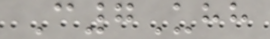C7Uhh
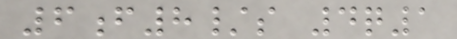6f8/s 4q1
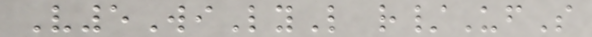V5WiLyL r/UfS
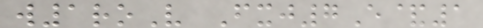w1roV Fxj7E&1
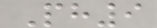Ph9
